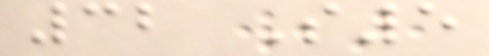32 S5
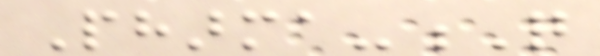Pharma-Q
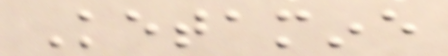Ketamine
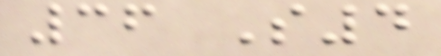36 S4
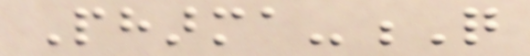Pharma-Q
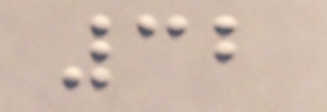32
